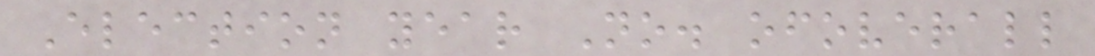Election year No. ofoverall
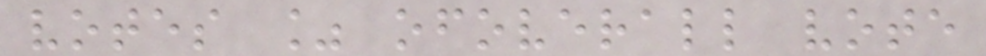votes % ofoverall vote
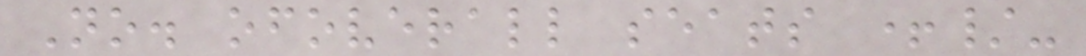No. ofoverall seats +/-
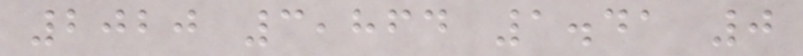2020 3,864 1.41 0
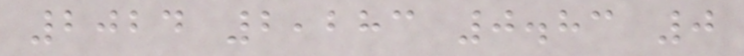2024 2,283 0.83 0
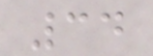34
